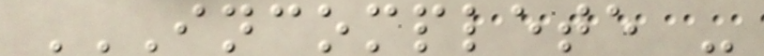INCOMPLETE -
